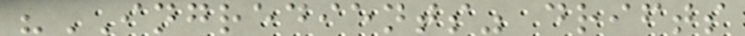"INGREDIENTS" drifts
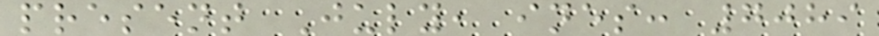present July, ines: 7089
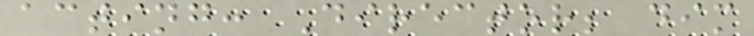acting: Director; dim
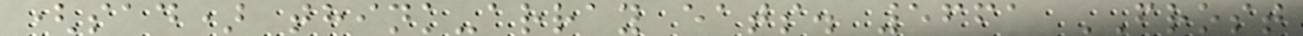(sad) think-array eats. 5661 FROST
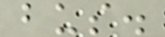bus.
